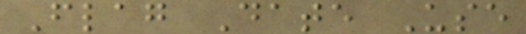Flag Date Use
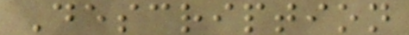Description
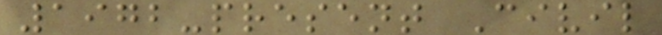1972-present Civil
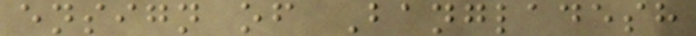ensign of Bangladesh
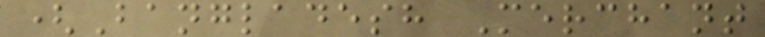(Bangladesh Merchant
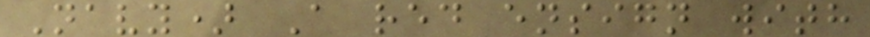Navy) A red ensign with
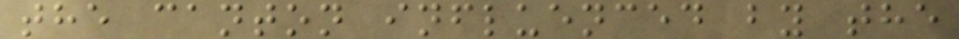the canton influenced by the
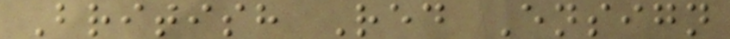British Red Ensign
